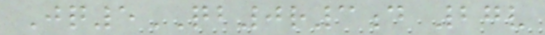Jq5QB0r3d 27v
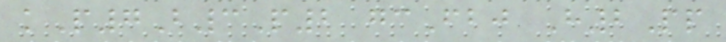kP7B3P2 gcFbj H2Pp
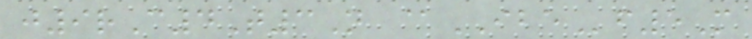j9rC4T3N @IBEf5M
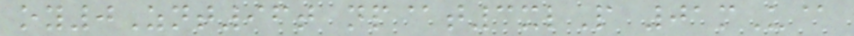oy0Znt96t np@t3xlP 01mU@
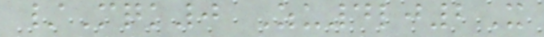/Mqk0 Zu4lj2X
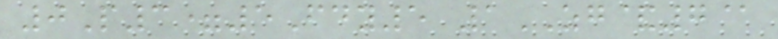0P3=5Fdy5 1ZG&7@
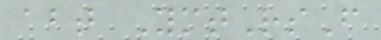abt YmtRsF
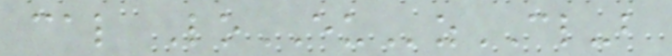cal LoEUzCL-b
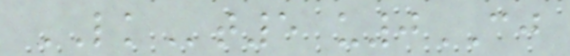LKt5 u0CJ
